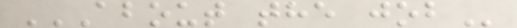ABOUT THE JOB
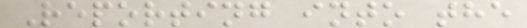Reporting into the
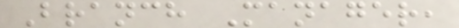Branch Manager,
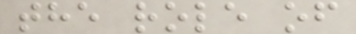the role of
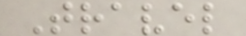Travel
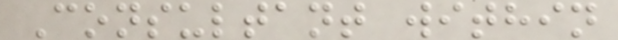Consultant within
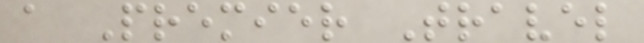a Premier Travel
